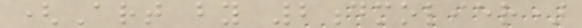(Art by 2dmolier)
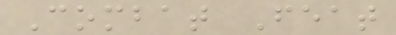Combat Feat
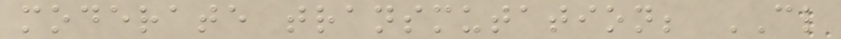moderate transmutation; CL
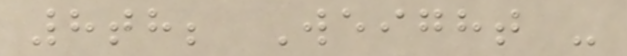8th; Weight -
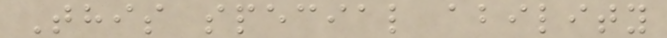This special ability
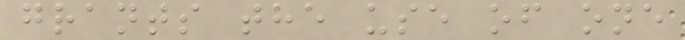grants the use of one
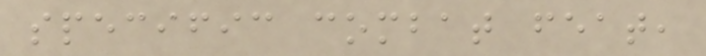specific combat feat,
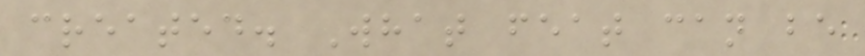created. What feat can be
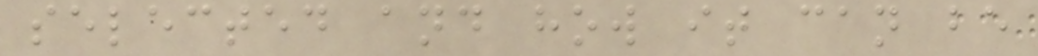selected and how it can be
